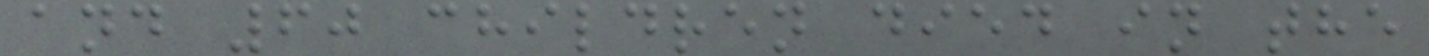and 60 children died in the
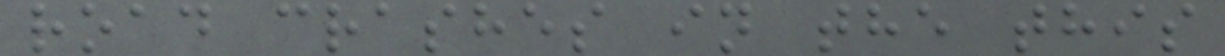road crashes in the this
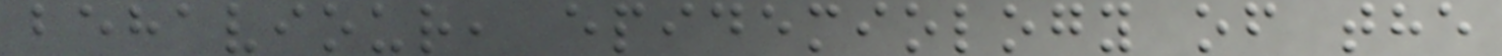behaviour, epidemiology of the
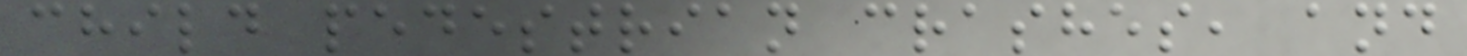child pedestrian crashes, and
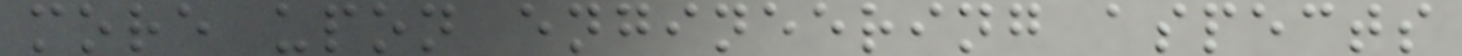more upon engineering aspects
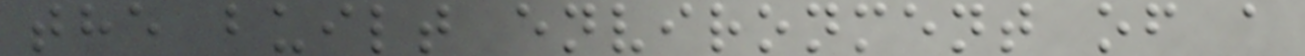the built environment of a
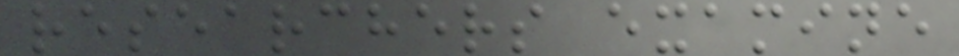researchers examine
